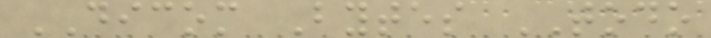DICOM Bytes TODO
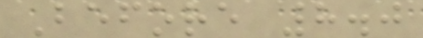Before 8.0
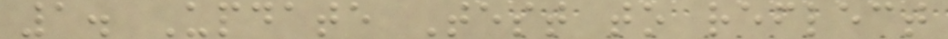1. Update Test to reflect
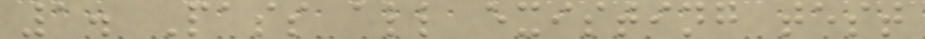1. Pass all existing test
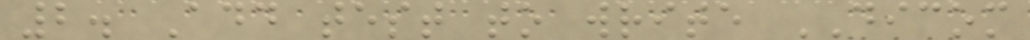2. Add test to write DICOM
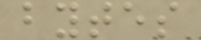bytes
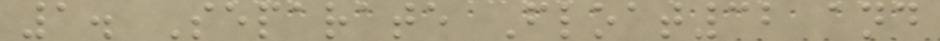1. Separate Float32 and
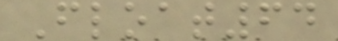Float64
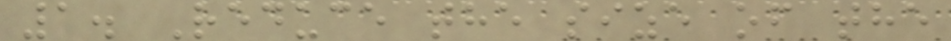1. Reduce the size of the
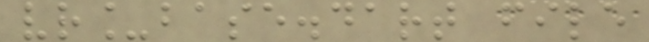vr_base.dart file
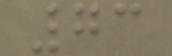73
